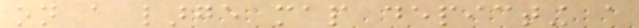on a large map depicting a
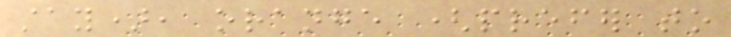stay), orange (prefer to
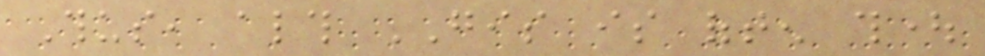Thus, although GIS is often thought
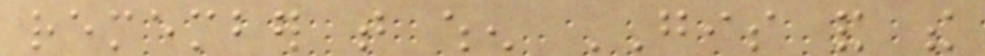remember that when GIS and the
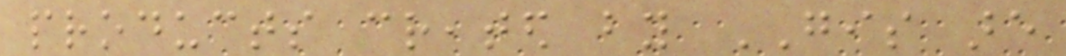products created by GIS are
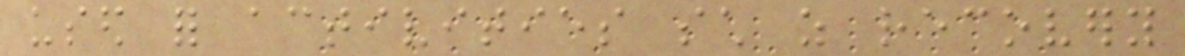used for activities such as recovery
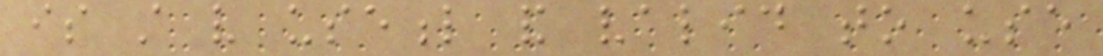is still very useful and valid to use
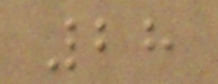28
